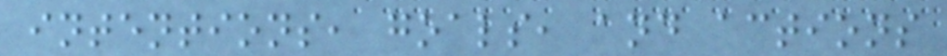intentions, goals, and actions
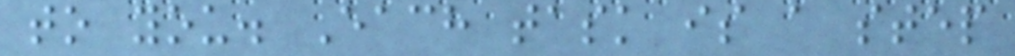to you. Each task is a step
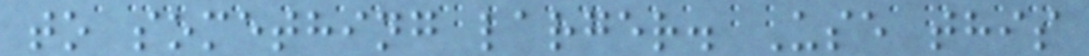to something larger. Use this
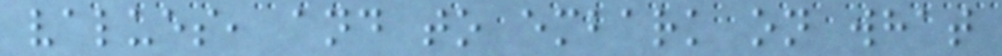values, and to embark on what
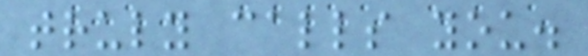truly calls you.
